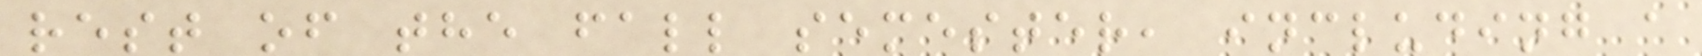rest of the fall semester, including a
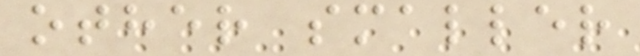other smaller
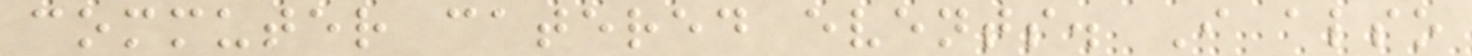commuter catered events. I also
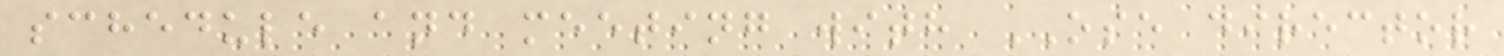schedule and meeting with OSE director
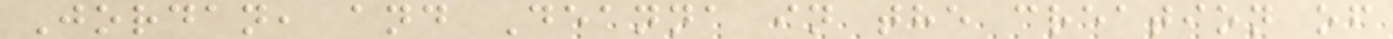Jordan, and Deanna in the creation of
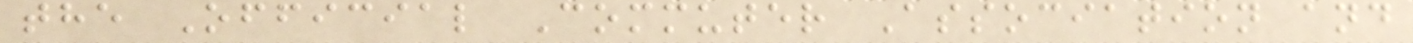the Official Commuter Association and
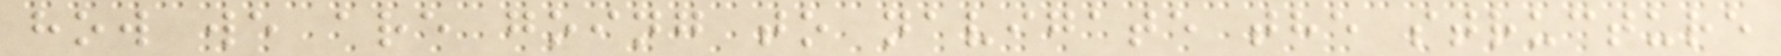how we are going to navigate the structure
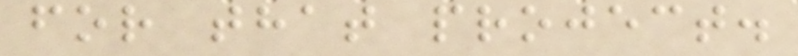for that project.
